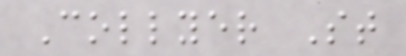Collyer St
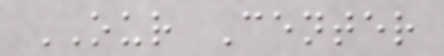OUR Center
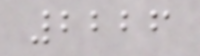2226
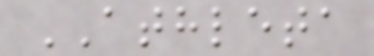ATHLETA
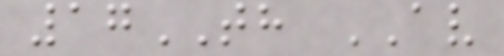17TH AV
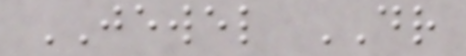JEWEL DR
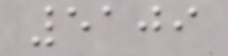5109
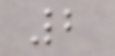2
